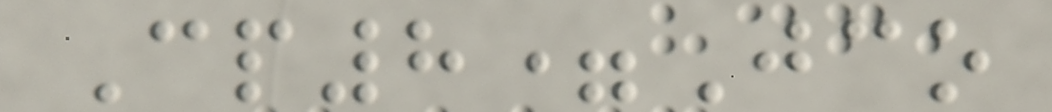Cp8=Jco
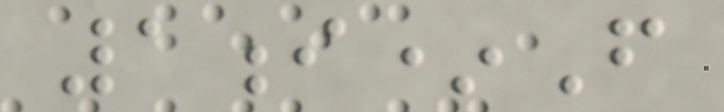1i*F
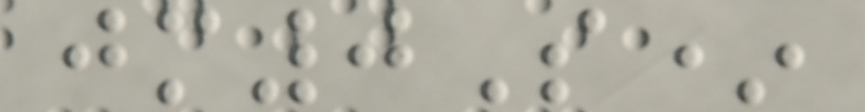jm0S*
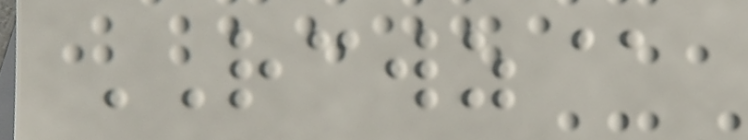RCWZ@
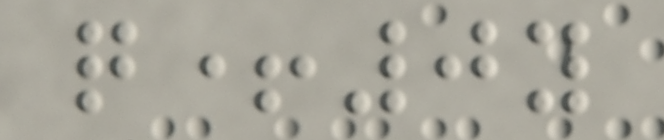q+0y
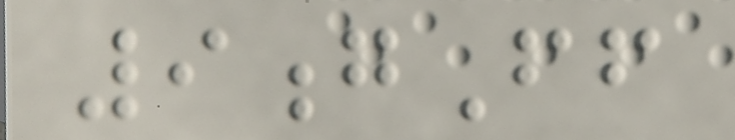9gFf
